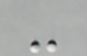-
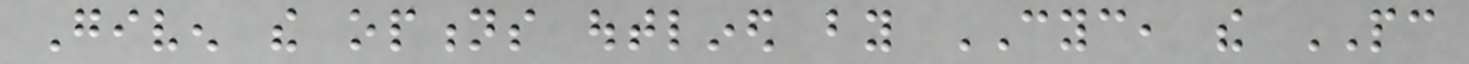Given the options outlined by CYC, the PC
